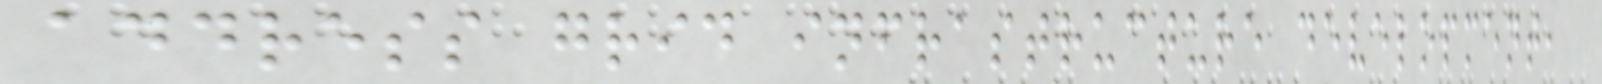address grid infrastructure development,
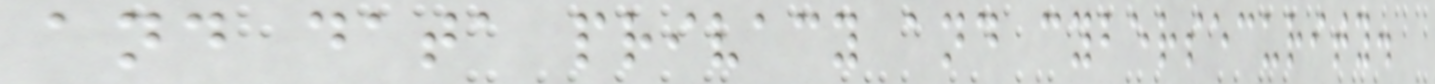and data privacy and cybersecurity.
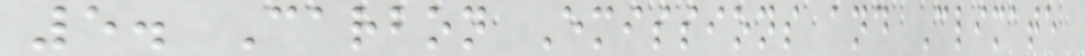5. Carbon Emissions and Climate
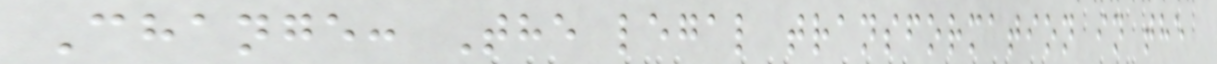Change: The legal transformation in the
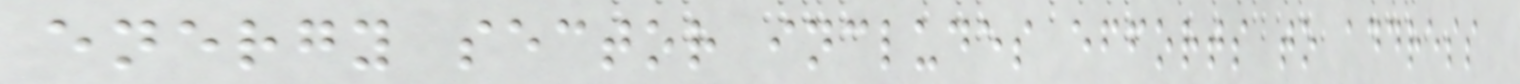energy sector includes efforts to address
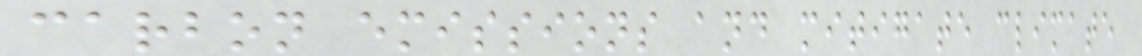carbon emissions and mitigate climate
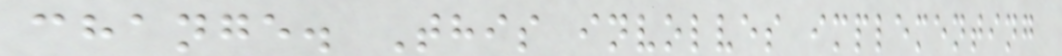change. This involves implementing
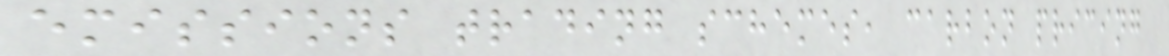emissions trading schemes, carbon pricing
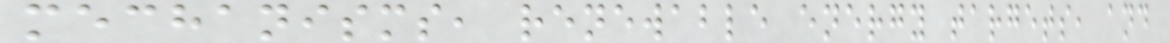mechanisms, renewable energy targets, and
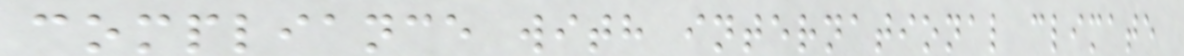compliance with international climate
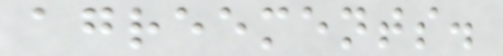agreements.
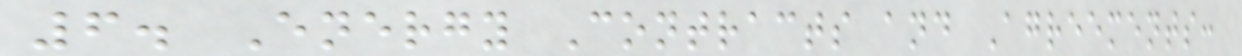6. Energy Contracts and Agreements:
